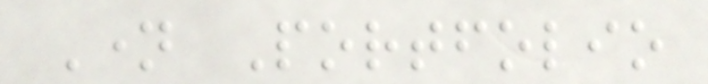Name Portfolio
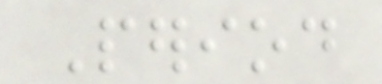Period
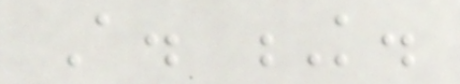A. K.
